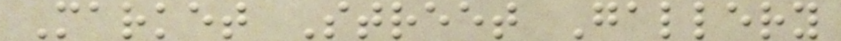Market Street Gallery
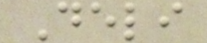Deli
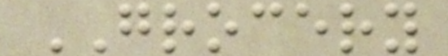GROCERY
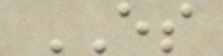ES
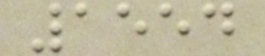1554
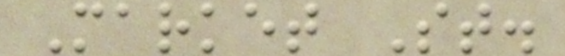Market St.
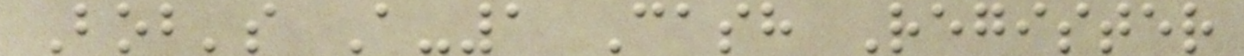Bob's A-1 Cash Register
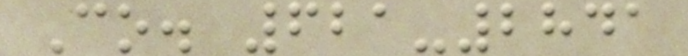Co. 621-2841
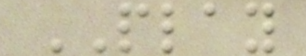PLAY
